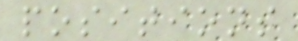positions
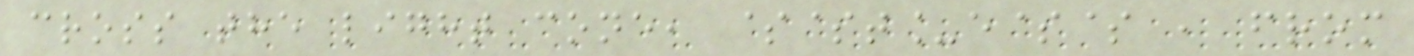cross the light cone, $$t_e$$ , from
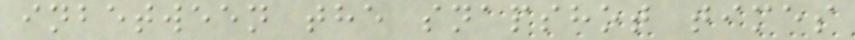inbetween the snapshot times
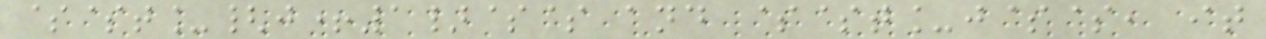$$t_{j+1}$$ and $$t_j$$, it
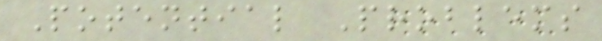Potential Problems
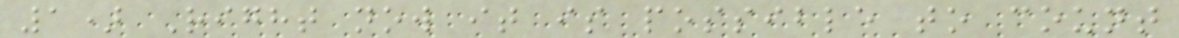1) Right now it is possible to count
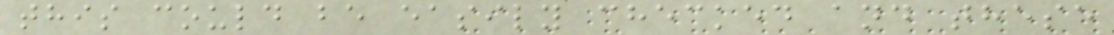this could be easily checked and these
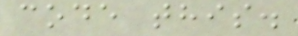code this.
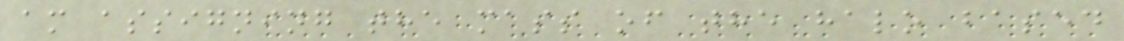am assigning the mass of the halo based
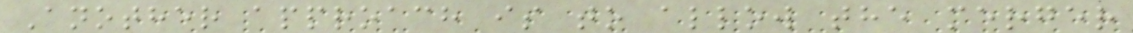Another approach is to allow the merger
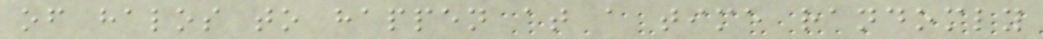of halos to happen at a time randomly
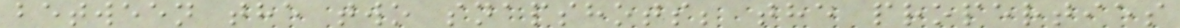between the two snapshots; the properties
